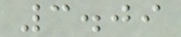3.09
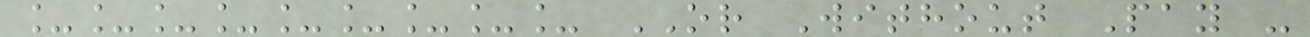_________ OR Without Pay -
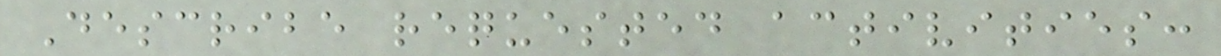Describe requested activities:
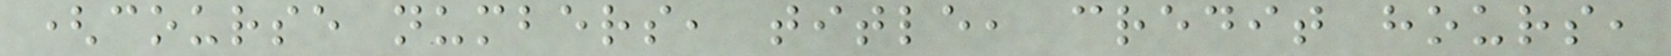(course numbers, title, credit hours,
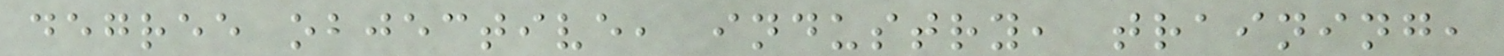degree objective, industry, training,
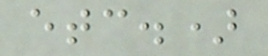etc.)
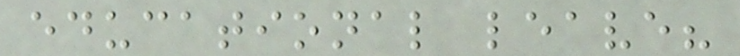educational leave?
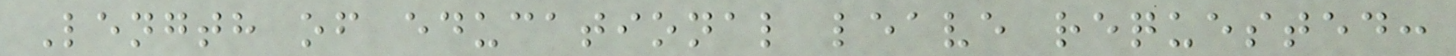Length of educational leave requested:
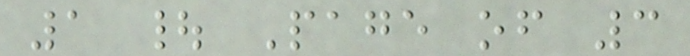1 | Page of 3
